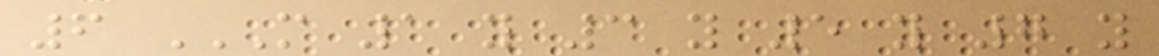6 M 1 Y 3 Y 5 Y 7 Y
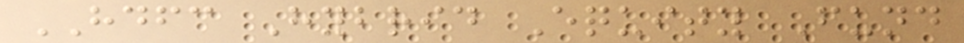HDFC Hybrid Equity Fund
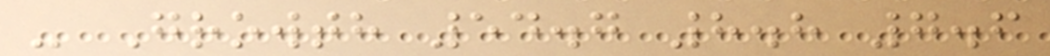- Growth 54.7 8.8 7.6
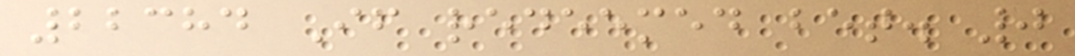22384 If redeemed bet. 0
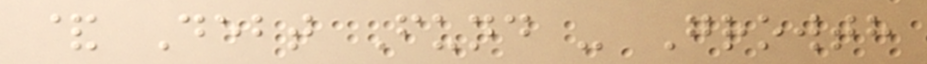& Debt Fund - Growth
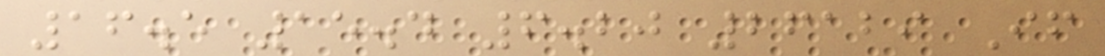16.5 15.4 6.20 26129 If
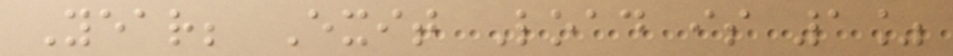Year; Exit Load is 1%
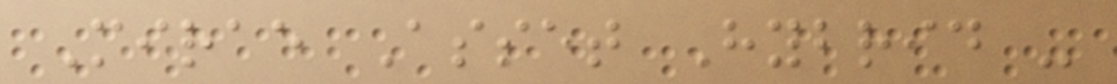Mirae Asset Hybrid -
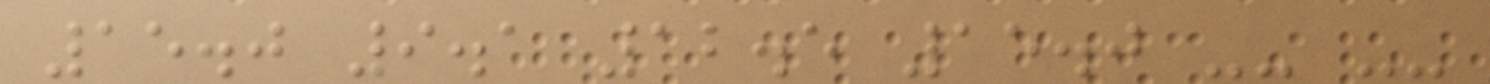15.0 9.1 12.5 15.0 -- --
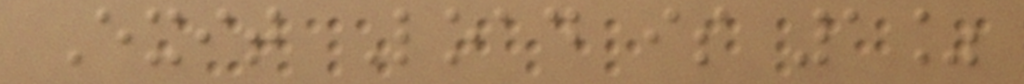Exit Load is 1%
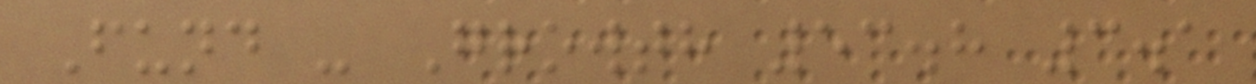Fund - Growth 53.8 3.1
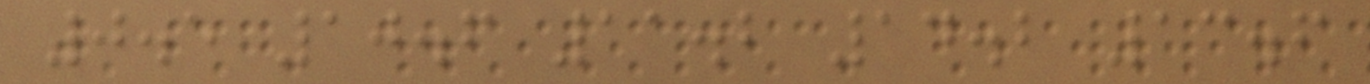0.5 10.6 11.2 14.2 13.6
